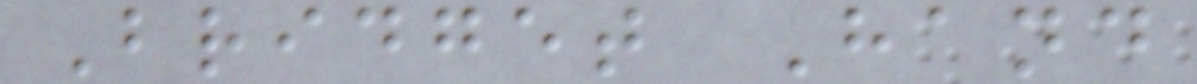Bridget Hand
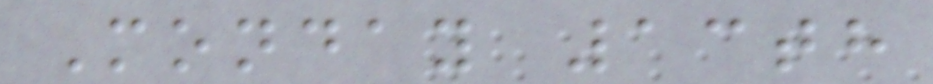Monday 13th
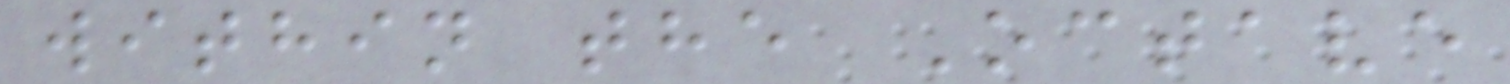within the Octave
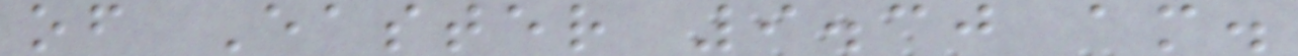of Easter 9.30 am.
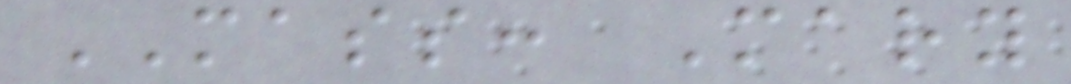MASS: Mary
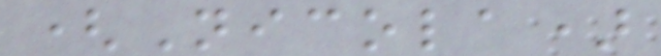(Nicola)
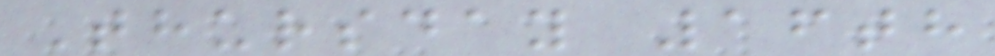Thursday 16th
